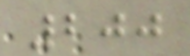200
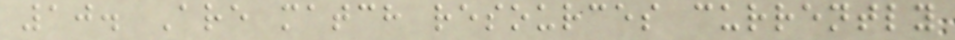10. Are match resources currently
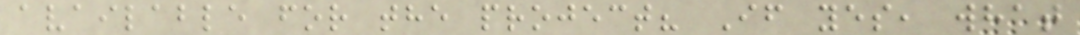available for the project? If yes, what
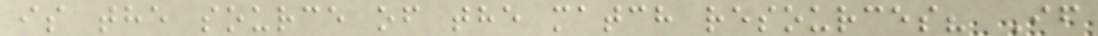is the source of the match resources? If
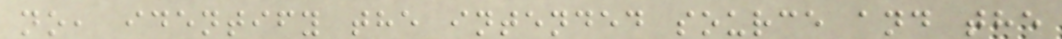no, identify the intended source and the
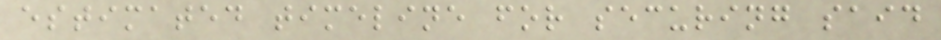estimated timeline for securing said
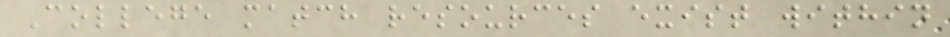College match resources exist within
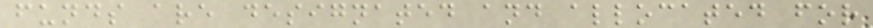funds are designated and allocated for
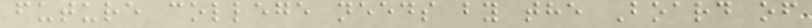future college needs by the Board of
